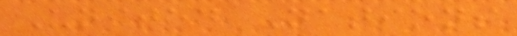United Nations
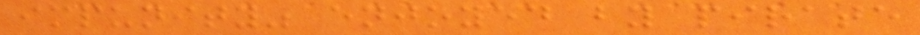impunity" enjoyed by pirate
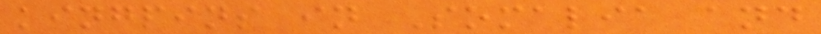kingpins in Somalia and
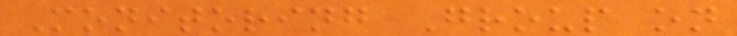Monitoring Group on
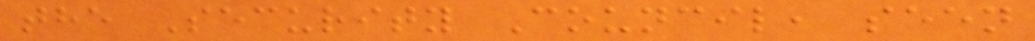the Security Council, seen
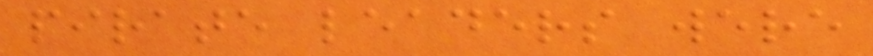pirate leaders were
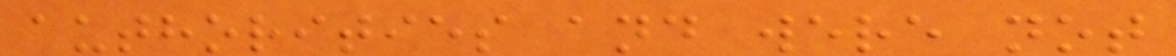authorities and were not
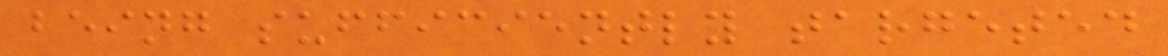being sufficiently targeted
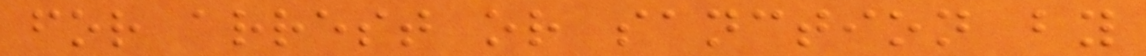for arrest or sanction by
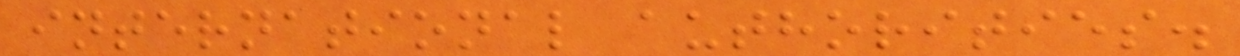international authorities.
